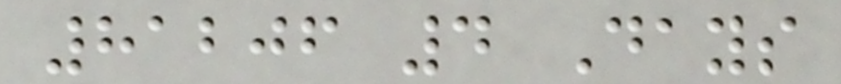81206 4 Days
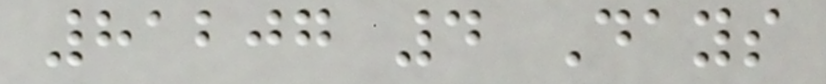81207 4 Days
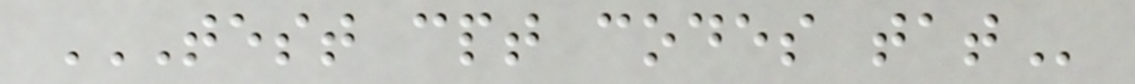TEST CPT CODES TAT
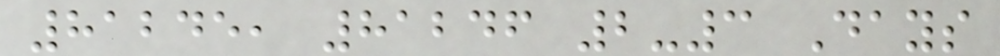81245, 81246 2-3 Days
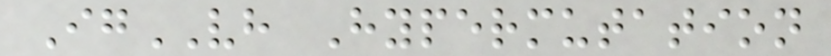IgVH Hypermutation
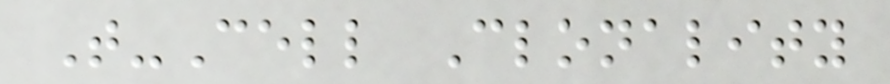T-Cell Clonality
